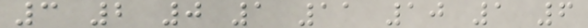3 2 0 1 11 10 1 6
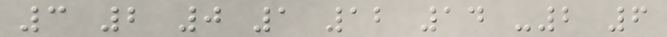3 2 0 1 12 14 -2 6
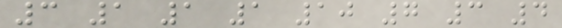3 1 1 1 10 7 3 4
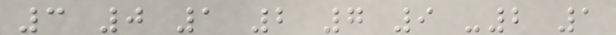3 0 1 2 7 9 -2 1
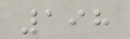198
